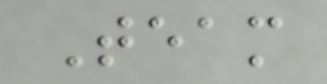Team
